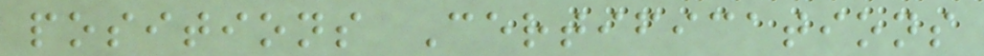positions Certifications
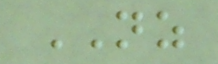NZ
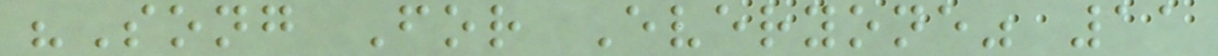"Song For Everyone" 11
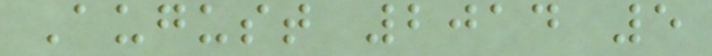August 2014 5
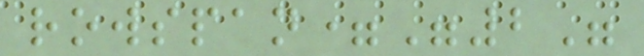rowspan="2"
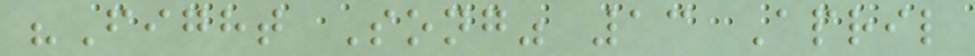"Fight Song" 13 April
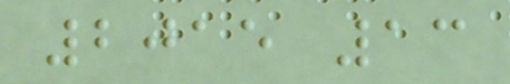2015 13
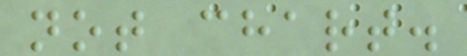not chart.
